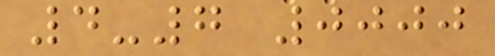4-7 0000
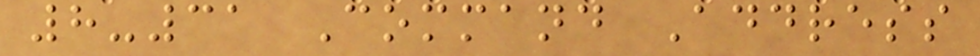8-31 Command Address
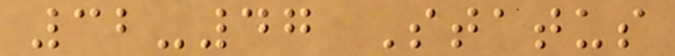32-47 Status
